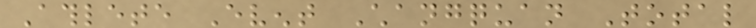Athlete Event Changquan Total
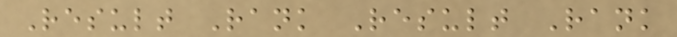Result Rank Result Rank
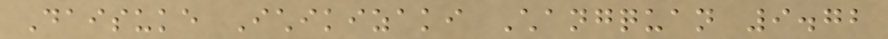Daisuke Ichikizaki Changquan 9.72
